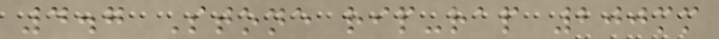4.7 Stone rip-rap 200mm
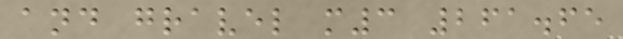and gravel m3 261.65
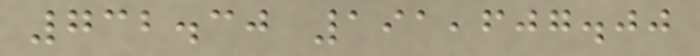732.30 191,607.00
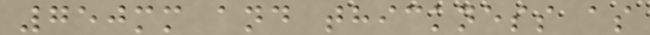750mm and thickness as
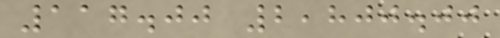117.00 2,800.00
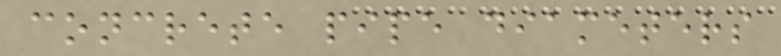concrete pipe diameters
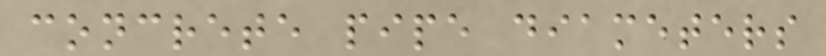concrete pipe diameters
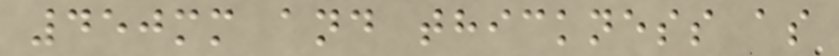450mm and thickness as
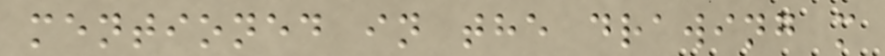mentioned in the drawing m
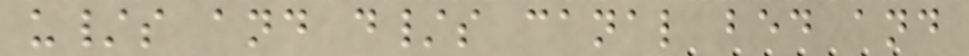u/s and d/s canal bed and
